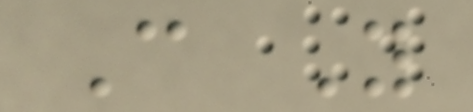C Y
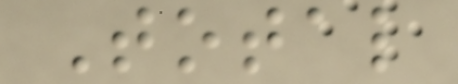Total
